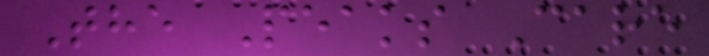The Peaks Care
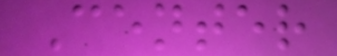Center
